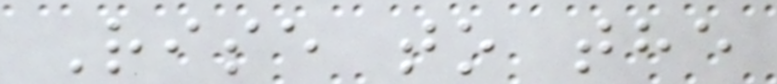Rise to the
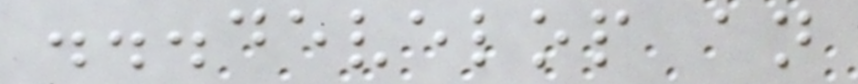...develop an
